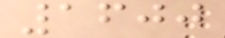1600
